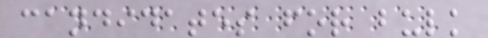candidates for bulk
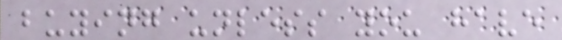buying unless you have
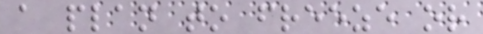a plan to freeze or
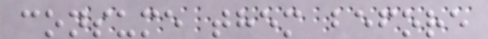consume them before
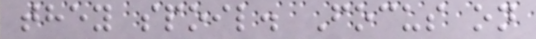they spoil. Focus on
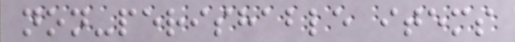non-perishable items
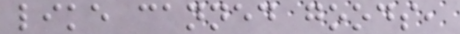like canned goods,
